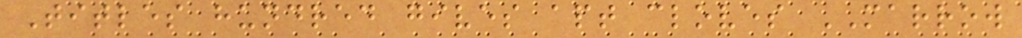Titles hundred gives apt cloves MARROW
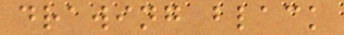drawing black
